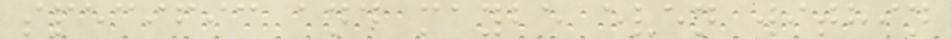specific and maybe even within
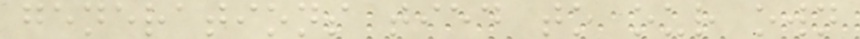generations tied to our own
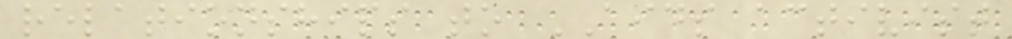relationships to AIDS activist
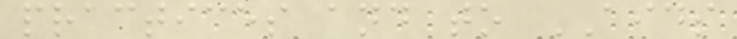practices and to AIDS
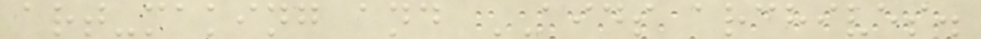art-making and AIDS archives.
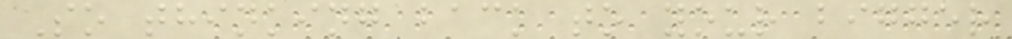So thinking back to your bigger
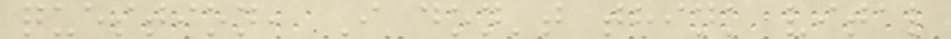question, I don't think vital
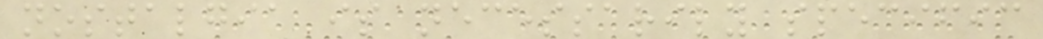nostalgia is necessarily specific
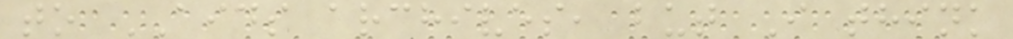to AIDS archives, but I think
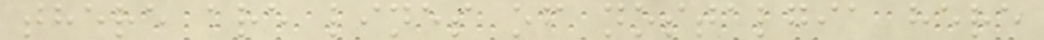there are lines of nostalgia here
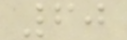60
